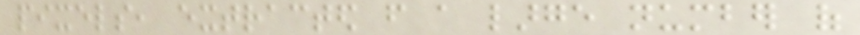pixels, extracted from a large number of
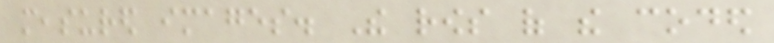measured images. The rows of the coded
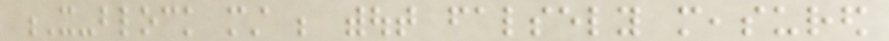X-block must be without falsely measured
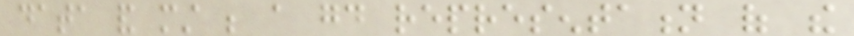data and must be a good representation of the
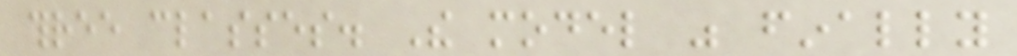three classes. The model was finally
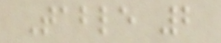Table 2
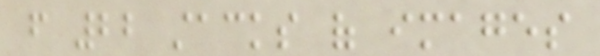from 22 stacks of images
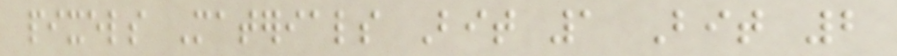pixels Materials Bit 1 Bit 2
